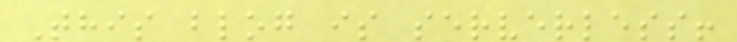This blog is serverless!
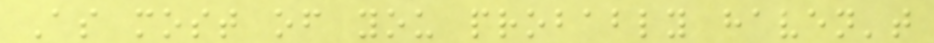As most of you probably haven't
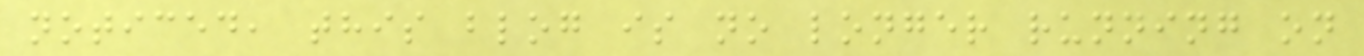noticed, this blog is no longer running on
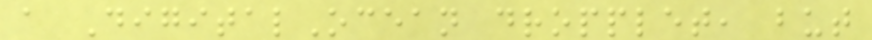a DigitalOcean dropplet, but
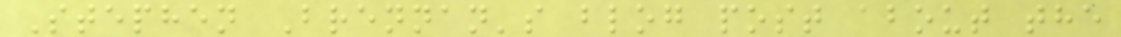Stephen Brennan's blog post about the
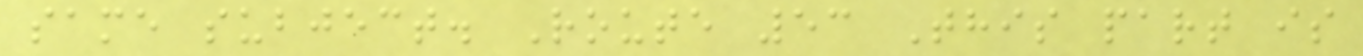same subject. Route 53 This part is
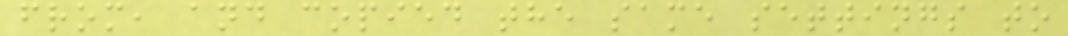from, and copied the same settings to
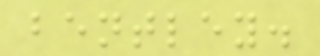bentley.
